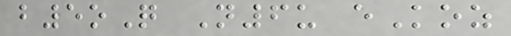b5oQ N6u eKoz
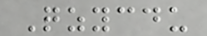Qzycdu
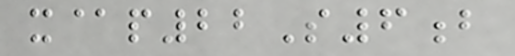x@p22S6b
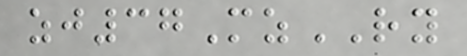zj37MzRY
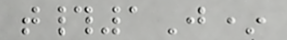t#1J*
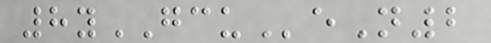8yGCUeN2
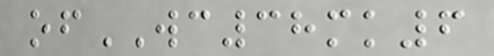ofWC38mk6
